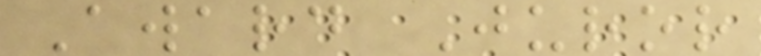Award Juror
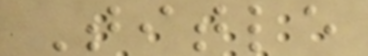Title
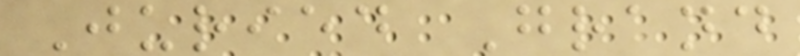Juried Grand
